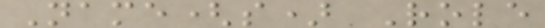Name(s) Role
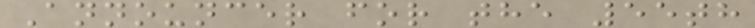Announcer for the 55th
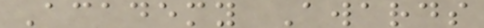Academy Awards
